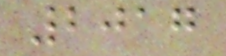2017
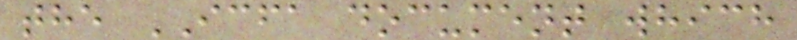the ICFA document which
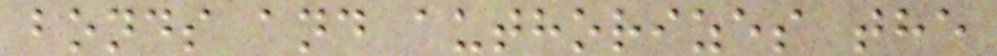bonds and authorizes the
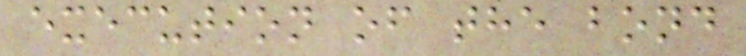execution of the bond
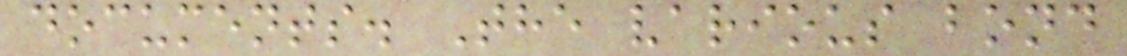documents. The various bond
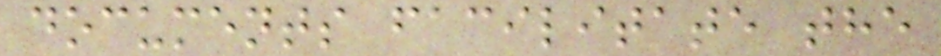documents facilitate the
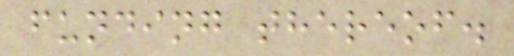funding thereof.
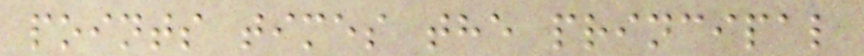points times the principal
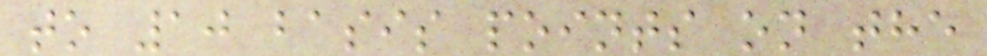to 10 basis points on the
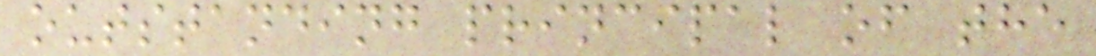outstanding principal of the
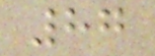87
